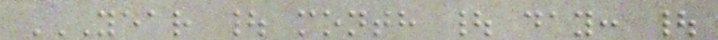YEAR | MONTH | DAY: |
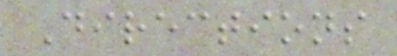Directions
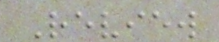Review
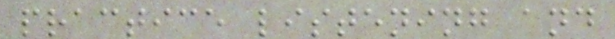practice listening and
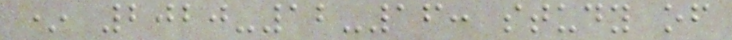* 2020-12-16: study of
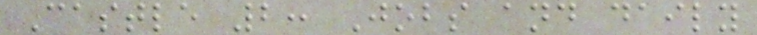Castle 2: Jobs and daily
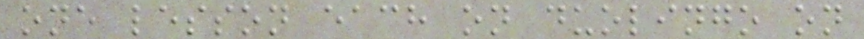one lesson each on duolingo on
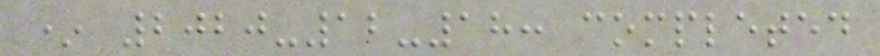* 2020-12-18: completed
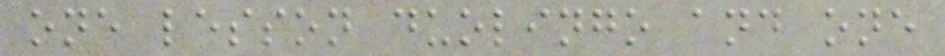one lesson duolingo and one
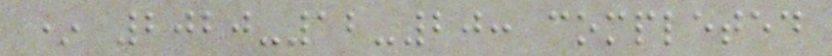* 2020-12-20: completed
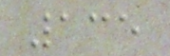135
